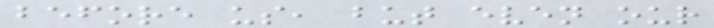before us, but even our
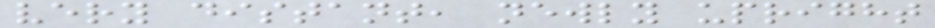very distant, newly upright
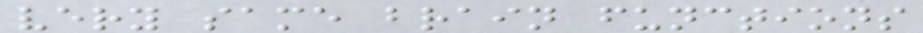very same brain functions
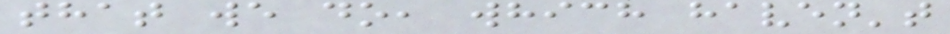that we do, which haven't
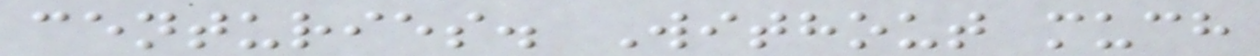centuries. Without much
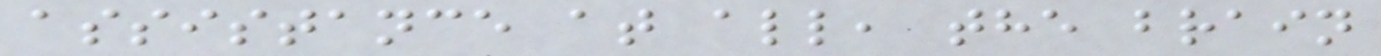assistance at all, the brain
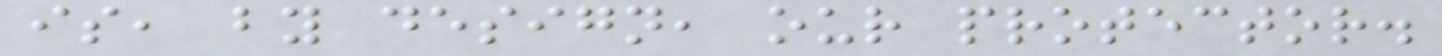is, by design, our protector.
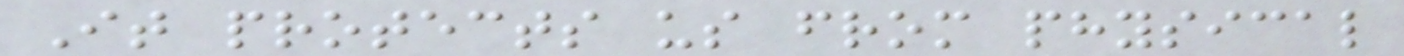It protects us from physical
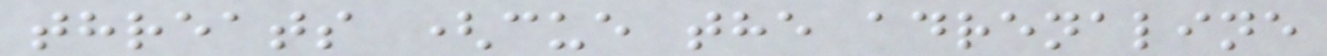threats (cue the adrenaline
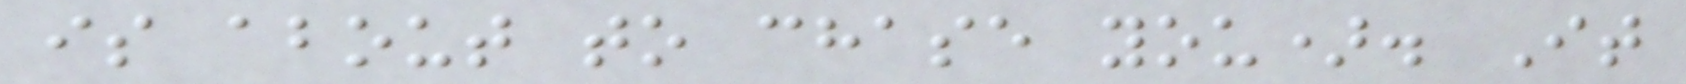is about to chase you). It
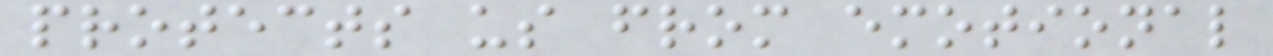protects us from emotional
